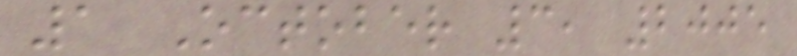1 October 3, 2005
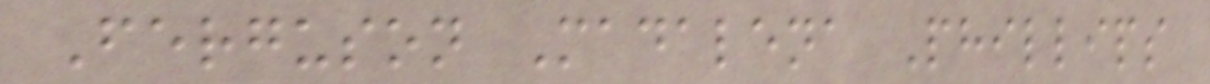Ferguson Madalena Phillips
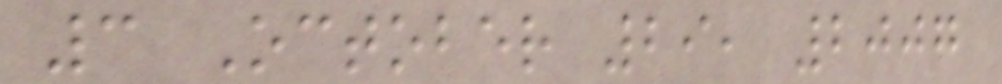3 October 29, 2007
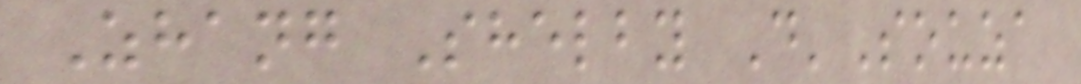Zhang Shelby D'Souza
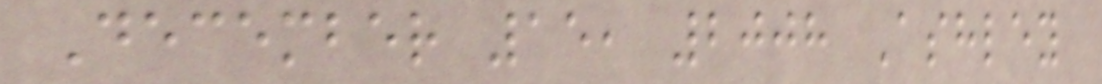December 15, 2008 Ashley
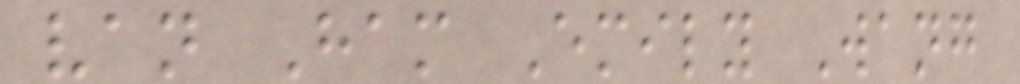van Ham Emily Wang
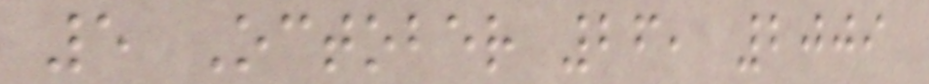5 October 26, 2009
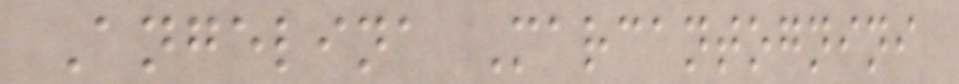Angelina Marcantognini
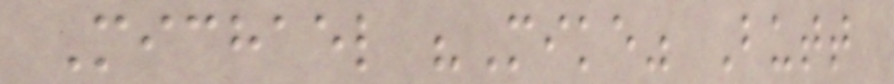Michael "Mike" Butt
